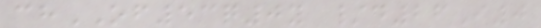chOF53q0y /d26I0
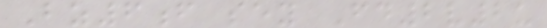Bz6f sey Fd2v2u
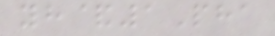yh&1Pha
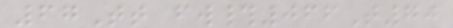67Tt fw#066T70
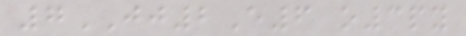7JJ2E6 o3py
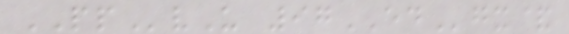PPvU 97EDgx&
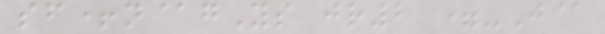sf+n@gYs jr2 =-J@
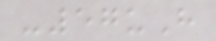-57uH
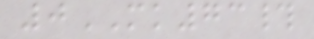0MK73#
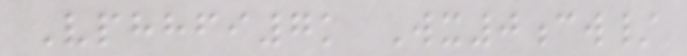Vphhfi7k Wx0cw/
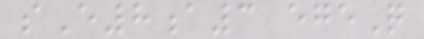sE8a3 egeQ
